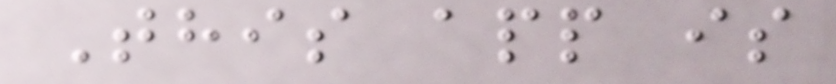This app is
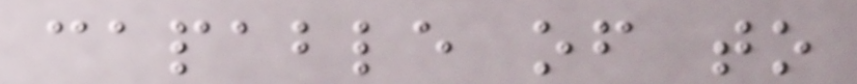capable of to
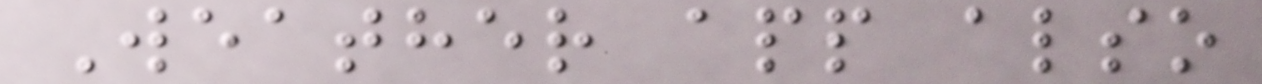Weather app also
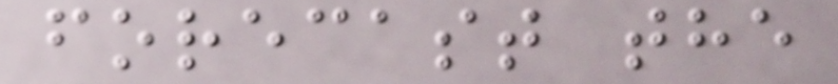forecast the
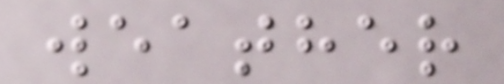weather
